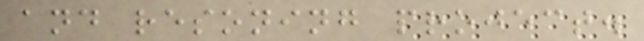and resoning project.
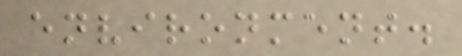environment.
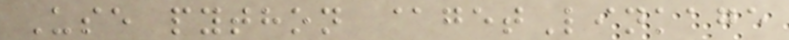Use python @getLinkage
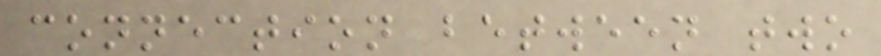connection between two
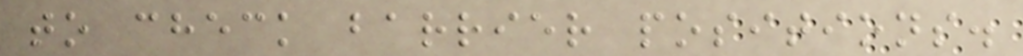to check barrier positions.
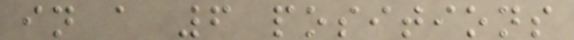in a 6 positions
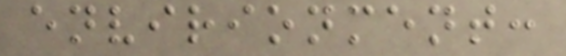envirionment:
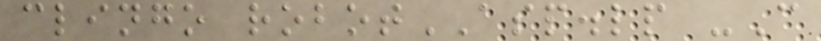clingo robotASP.lp -C
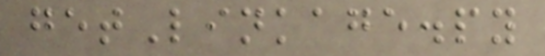getLinkage.py
